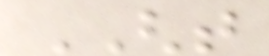GHT
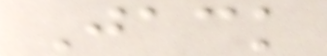Jack
